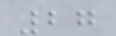27
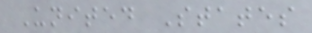United States
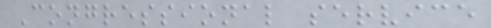Congressional service
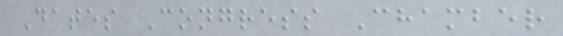Dates Congress Chamber
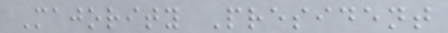Majority President
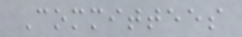Committees
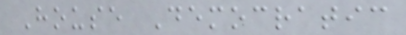House Democratic
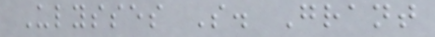Ulysses S. Grant
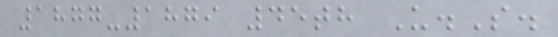1877-1879 45th U.S.
